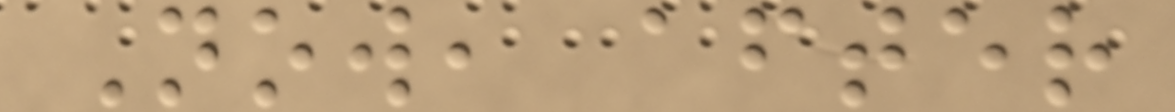Now, after
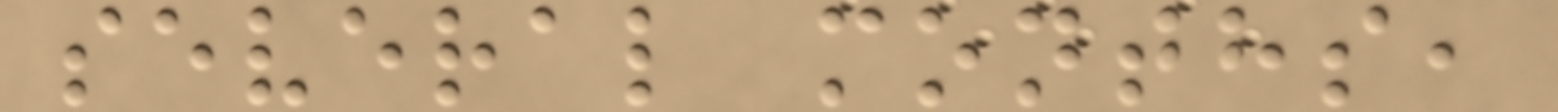several months,
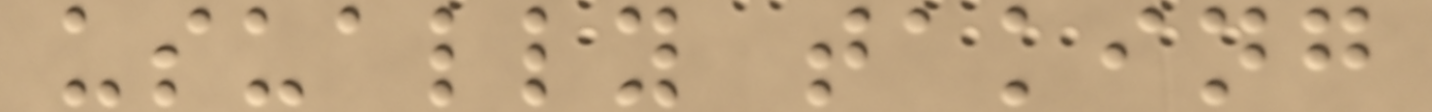usually taking
